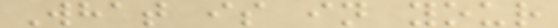What is in your
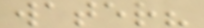water?
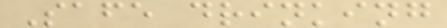Safe drinking
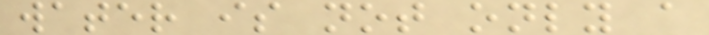water is not only a
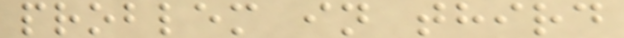problem in third
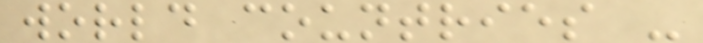world countries -
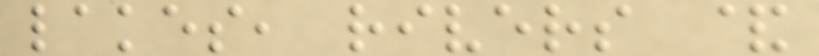lakes, rivers &
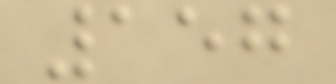157
